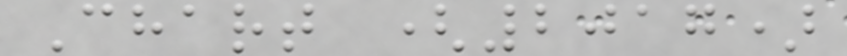Chart (2017)
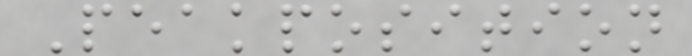Peakposition
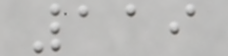119
